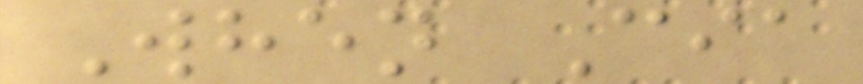When Cia
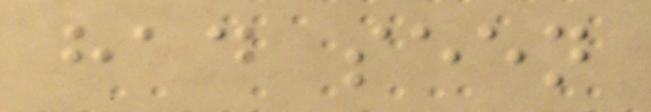had seen
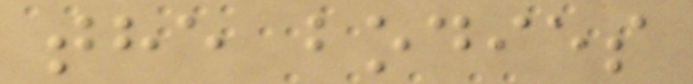the bodies
